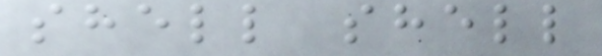shell shell
